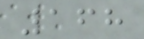168
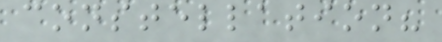constellation?
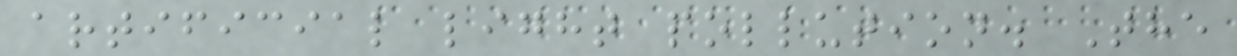artificial light pollution. The
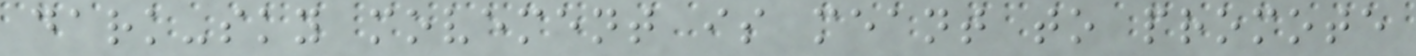dark-sky movement is meant to promote
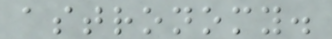astronomy.
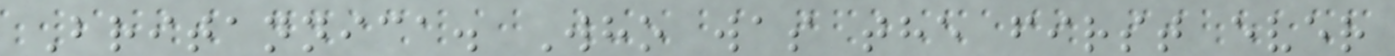Britannica. Who was the first ever
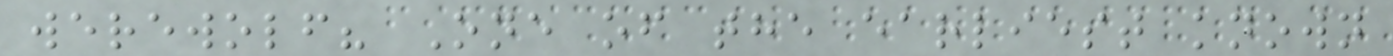werewolf? One of the earliest known
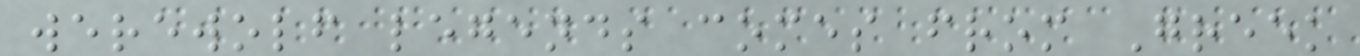werewolf legends comes from Greek
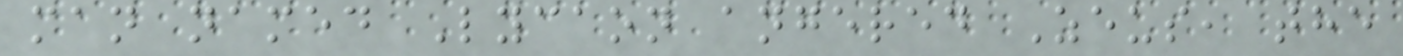man named Lycaon angered Zeus, the
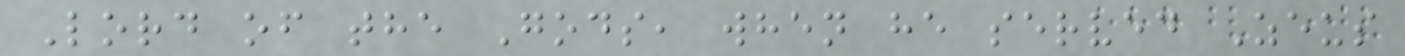Lord of the Gods, when he served Zeus
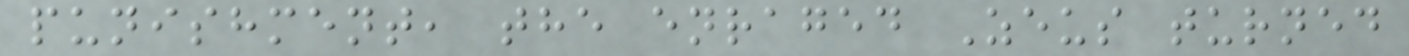punishment, the enraged Zeus turned
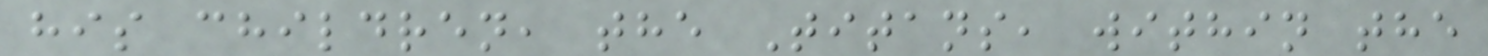his children, the Titans, within the
